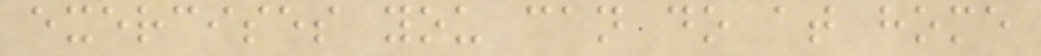exercises you can do at home
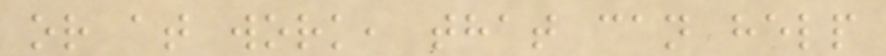or at work, that can help
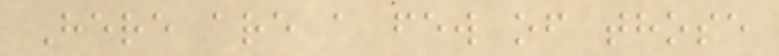Here are a few of those
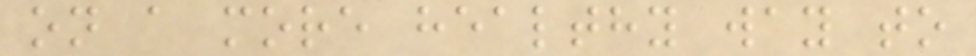on a more healthy way to
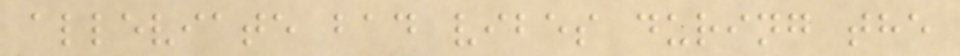alleviate bad vibes during the
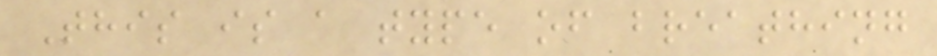This is a type of breathing
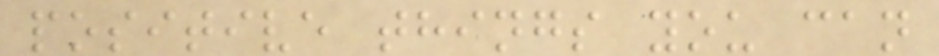positive things you can
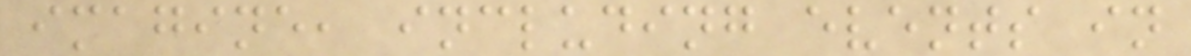imagine, including events in
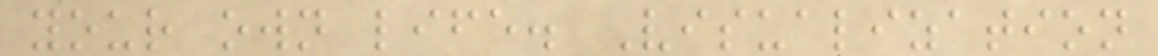your own life. Visualization
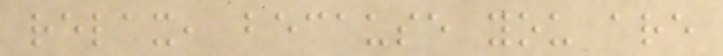relax, because you are
